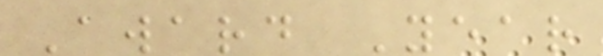Award Year
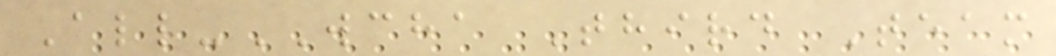All-WCHA Third Team
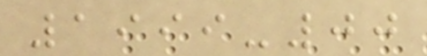1999-00
